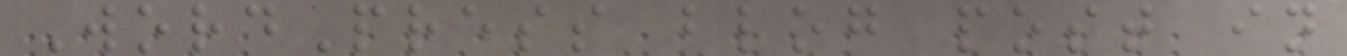WordPress blog post in
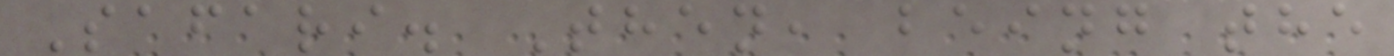Safari. Then, being the
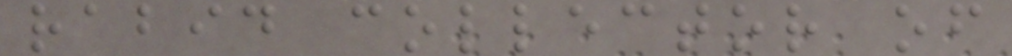rabid collector of
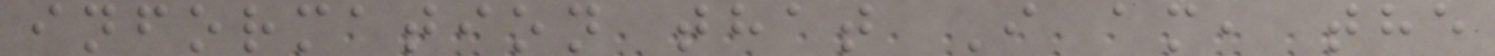information that I am, the
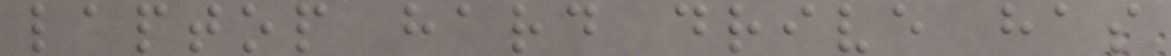laptop hard drive has
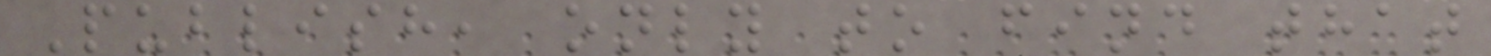Publish, only to find that
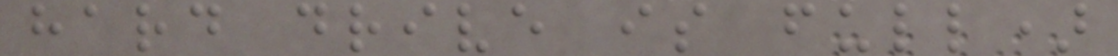hard drive is full)
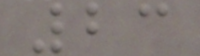23
